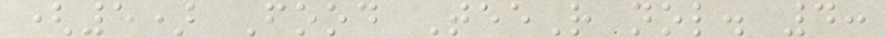(5) Food TeeR nol. 4:
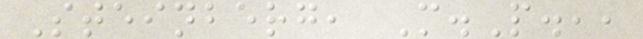Steinberg, M.P.,,
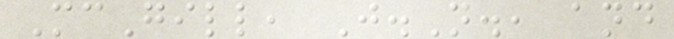McGill, J.N., and
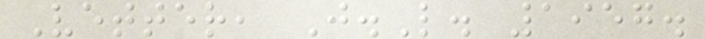Vetter, J.L. 1957.
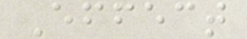Effect
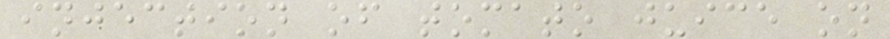injection of tomato juice on
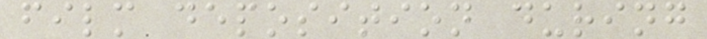film deposition during
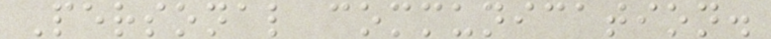Personal communication.
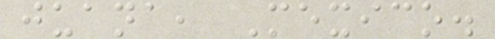juana, Mexico.
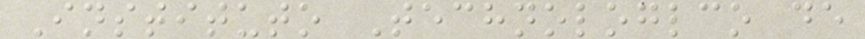Instituto Technologlco de
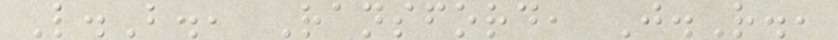L.B., Ransford, J.R.,
